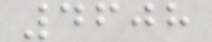4608
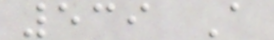539 A
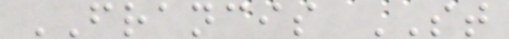FRANCIS ST
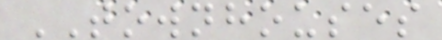TOWNHOUSES
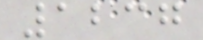1237
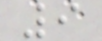9
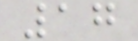17
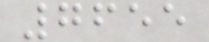7655
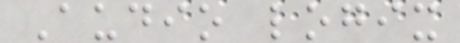Audio logix
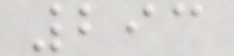293
